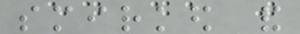smirked and
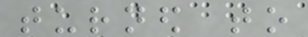turned to
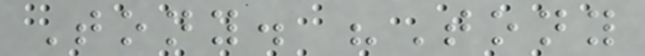Tony. "Tony
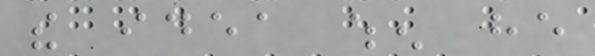the idea when he
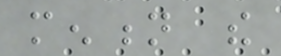mention the
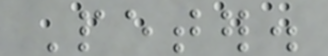Peter.
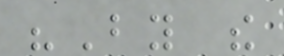"By the
